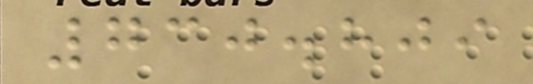730.809
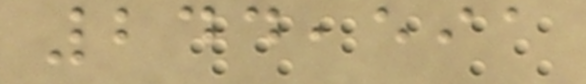244,591
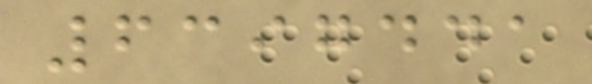6397441
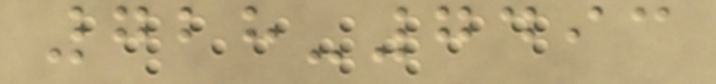728-7493
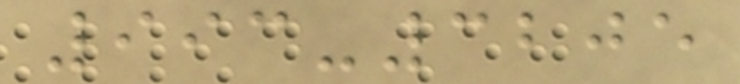993-3205
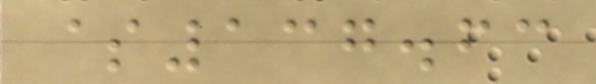$137.63
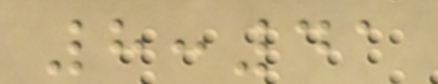8:41
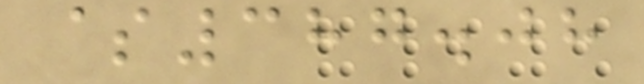$387.08
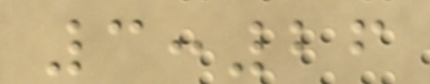3:26
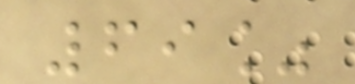69%
